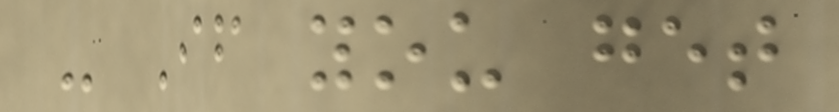- If you get
